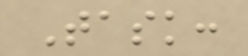Task:
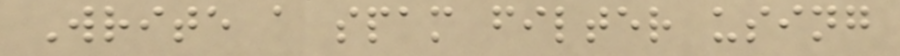Write a spam filter using
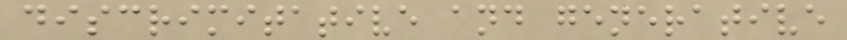discrimitative and generative
